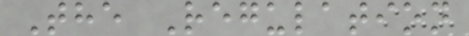The Regulation
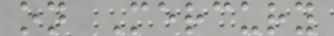on Mercury
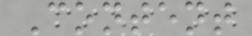Content
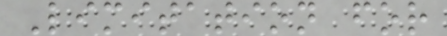Limitation for
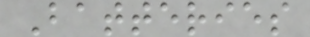Batteries
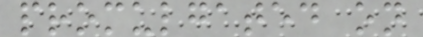promulgated on
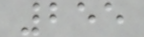255
